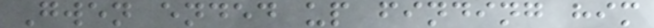Gwen ended up finding him
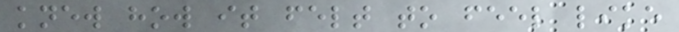knew how it felt to feel like
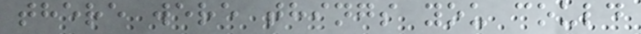there were things you could
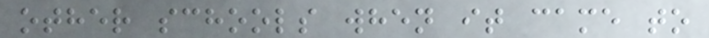other schools when it came to
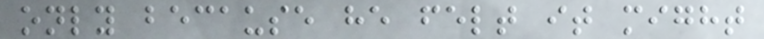only because he felt it might
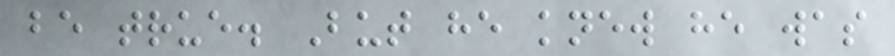be true. But he knew he was
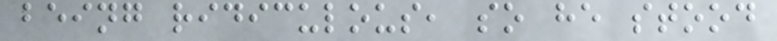being ridiculous, so he stood
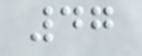47
